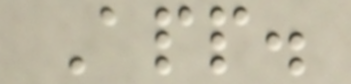App.
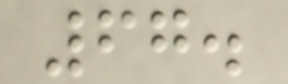67.
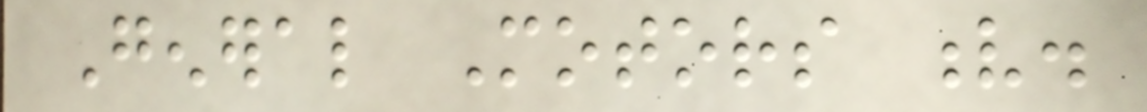General Motors v.
